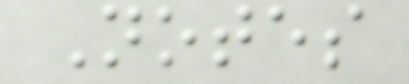Notes
